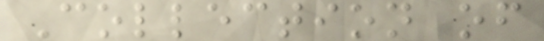Collection of
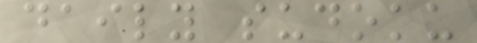daily sudoku
